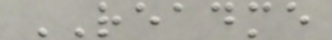README
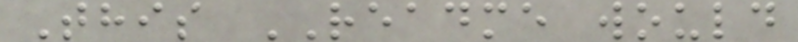This README would
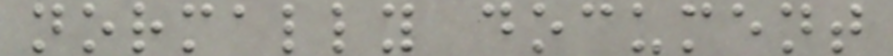normally document
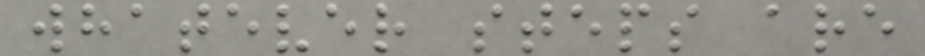whatever steps are
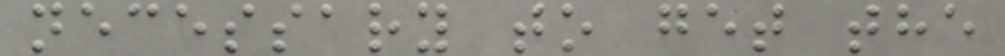necessary to get the
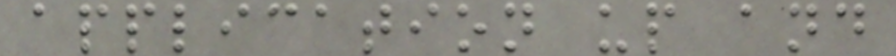application up and
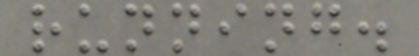running.
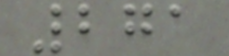271
